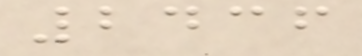2436
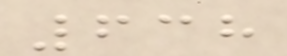638
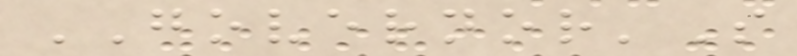GOVERNOR'S
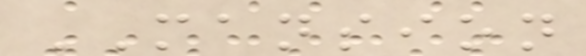MANSION
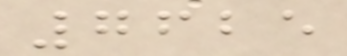7625
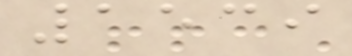1539
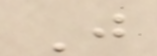J
